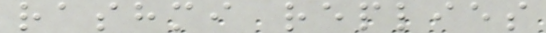rashmi replies
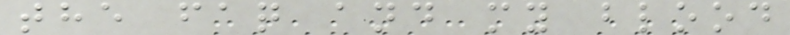the faq and my blood
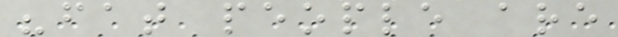"fat people are
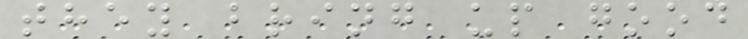they bring up good
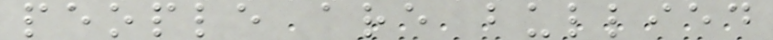people are bullied
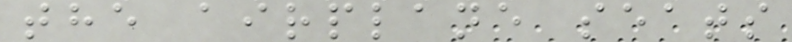the airplane seats
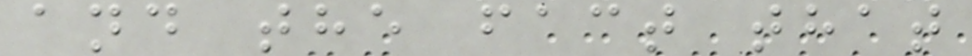and the fact that
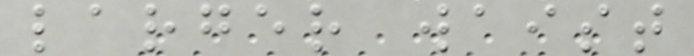larger waist
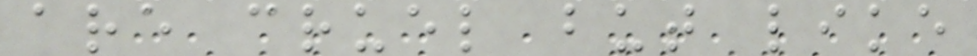are cruel but like
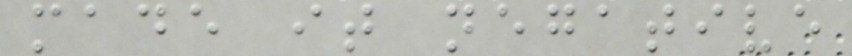made it negative
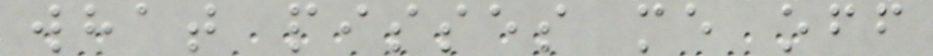what pisses me off
